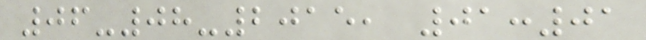06-08-2015, 01:01
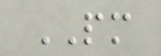PM
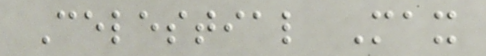Celestial Max
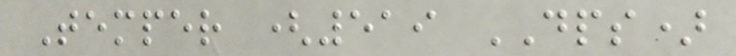Temper (519 DPS)
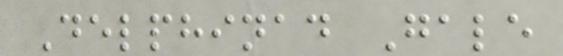Delphinad Gale
